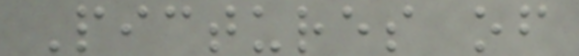Pictures of
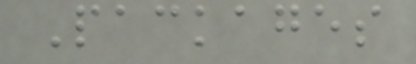Packages
